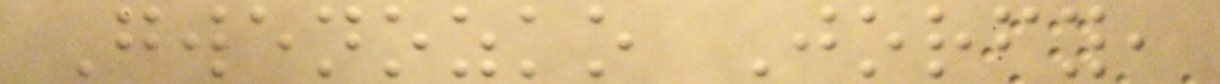Gwenozko Jorfy,
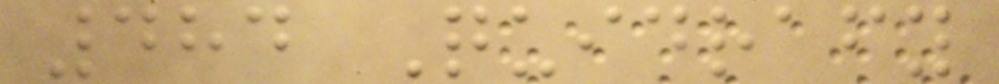484 Quidrafy
